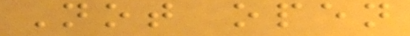Not open
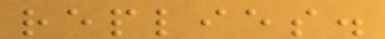replies.
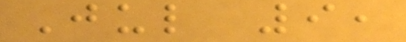Jul 9,
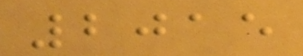2015
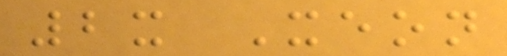2x Xeon
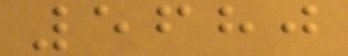5680
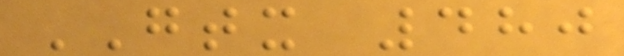GTX 480
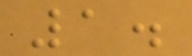1.
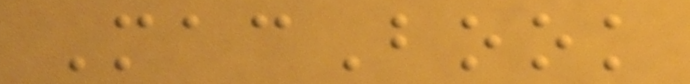MacBook
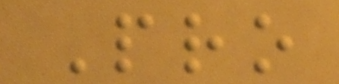Pro
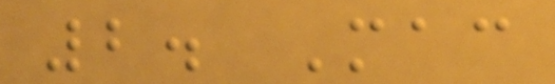2. Mac
